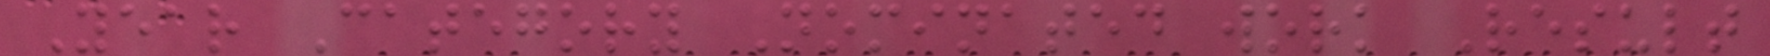Year Category Nominated work Result
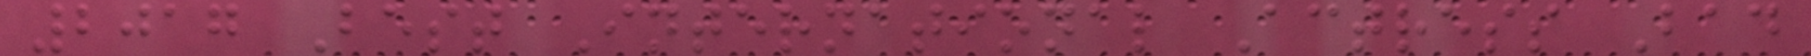2017 Best International Actress Bad
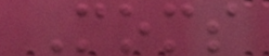Moms
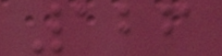126
